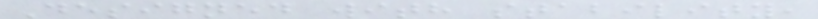Designed with stability,
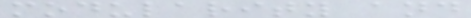modularity and
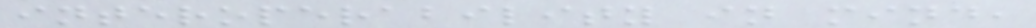interoperability in mind,
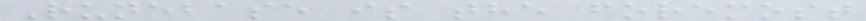Runebase is the foremost
